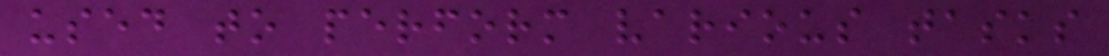used to perform various tasks
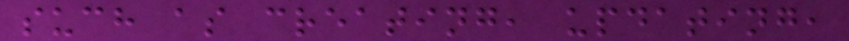such as creating, updating,
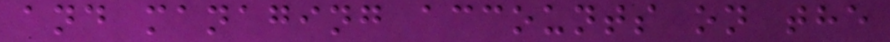and managing accounts on the
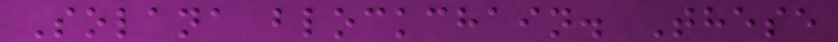Solana blockchain. These
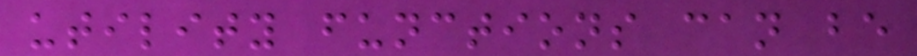utility functions can be
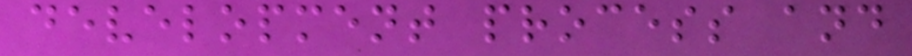development process and
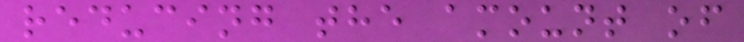reducing the amount of
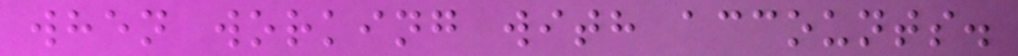when working with accounts.
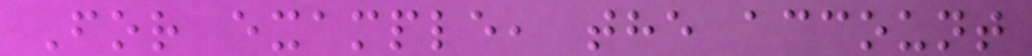For example, the account
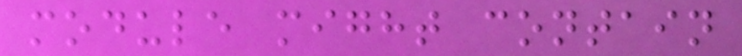module might contain
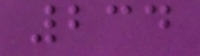234
